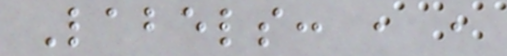Labels: , ,
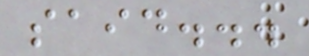said...
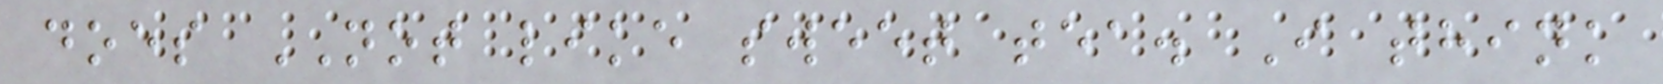does NOT like sweet tea. I think
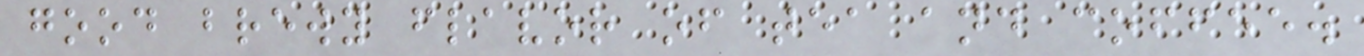good brewy flavor of tea and coffee.
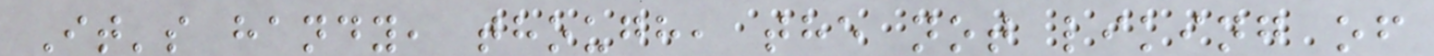It's handy, though, the not liking of
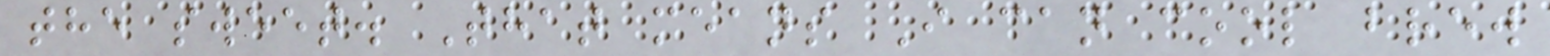the sweet. That means I can cool brew
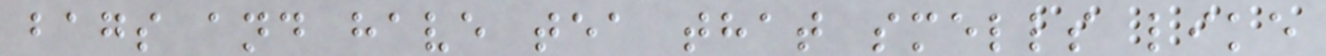bags and have tea that smells like
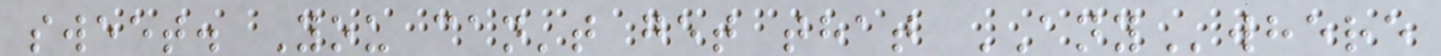sweet. You can't get that ANYwhere
